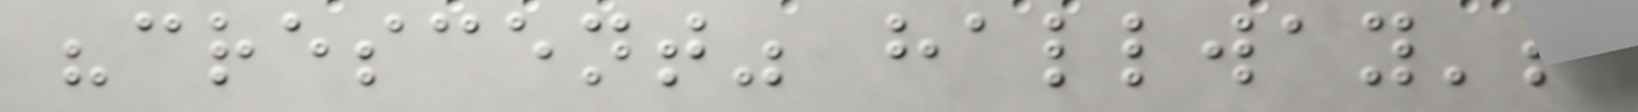"crescent" hallway's
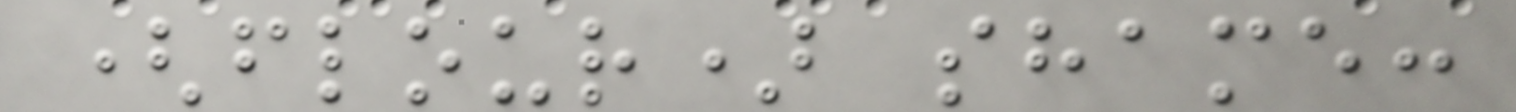(flour) shame:
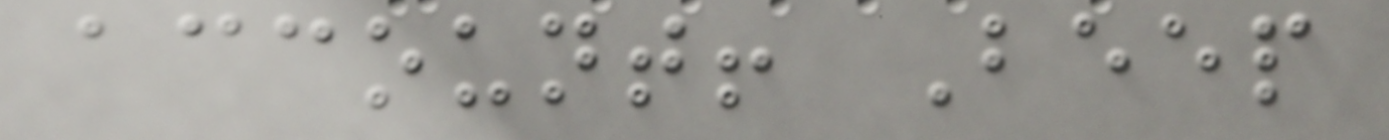account! Beep
